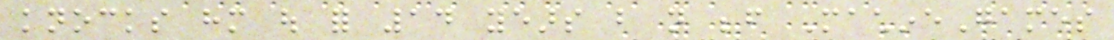knocks him out for 14 years but not before MachineGames
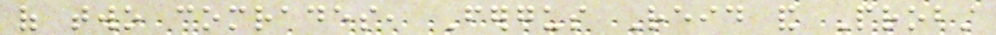of two comrades, Fergus Reid and Probst
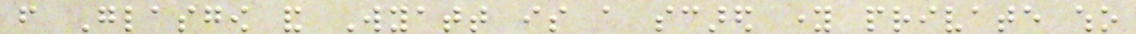from Glasgow and Wyatt is a scared young private who
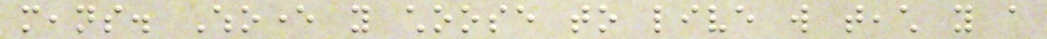means. Whoever you choose to live will teach you a
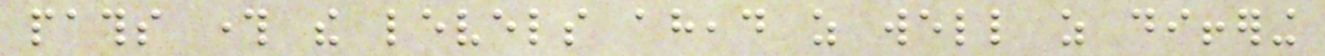paths through the levels ahead as well as differing
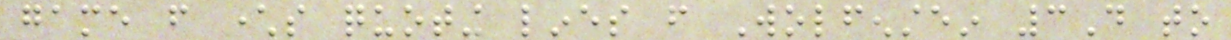game from characters quoting lines from Wolfenstein 3D to
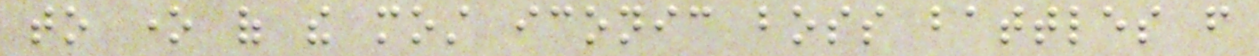to one of the most iconic boss battles from
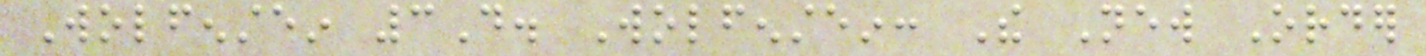Wolfenstein 3D. Wolfenstein: The New Order
